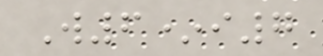W6*i7
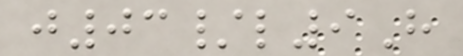j03/l9H
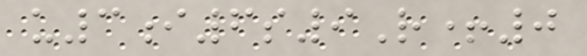u3i6s9R+0
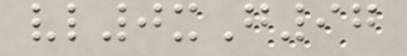vl0xG97
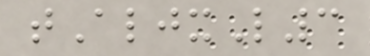tAljxL3
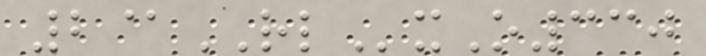2@RLxO330
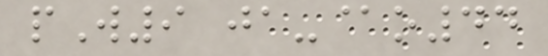pW9 ja-@o44
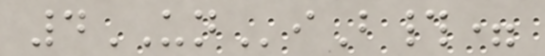4UNiB#=
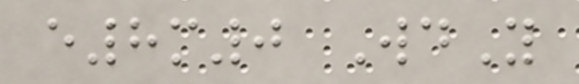e8m0 WdY
